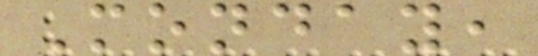Monday,
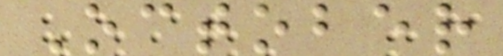October
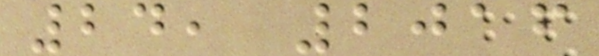24, 2016
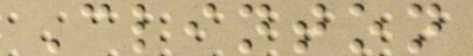Clinton
